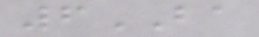6BA
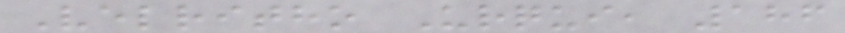Velritho Urqui, 186
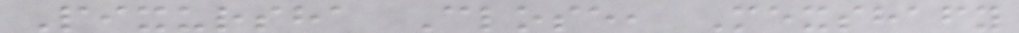Pixursha Close, Mexshafy
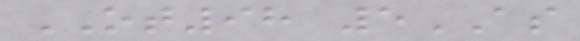OT98 5AS
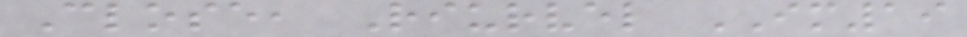Close, Riurvel IM19
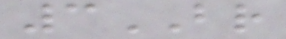3BR
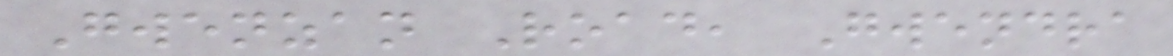Gwenzan Road, Gwendra
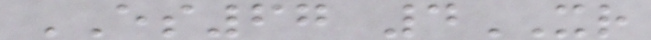ES67 4XR
